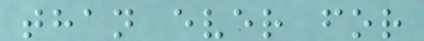than ever for
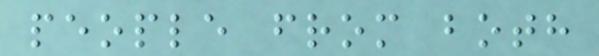people from both
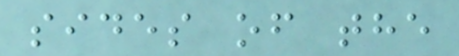sides of the
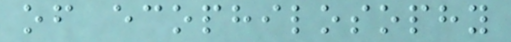of ecophilosophy
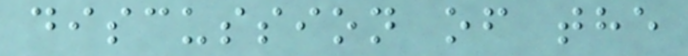discussion of the
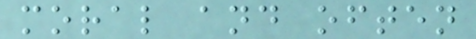moral and often
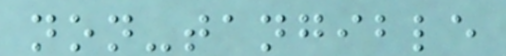non-tangible
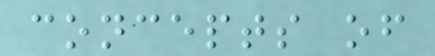concepts of
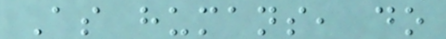As humans, do
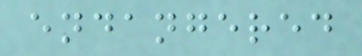endangered
